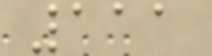111
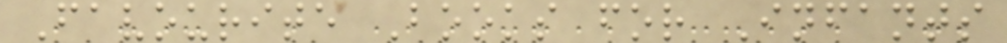Favourite Books for Infants
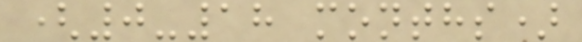(0-18 months)
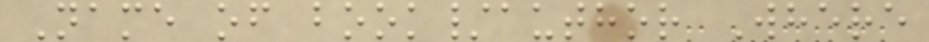Name of book/author Where
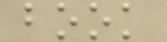book
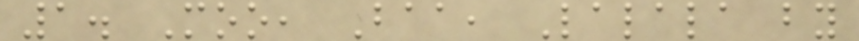1. Moo, Baa, Lalala by
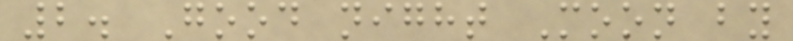2. Good night Moon by
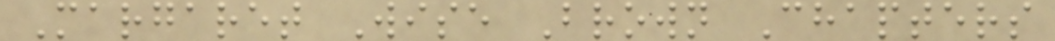Margaret Wise Brown Chapters
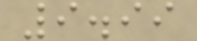9.99
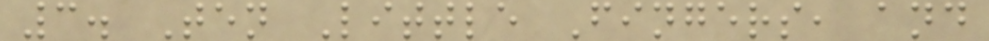3. Ten Little Fingers, and
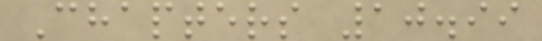Chapters 10.99
